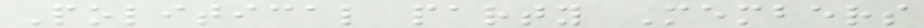Political party Members
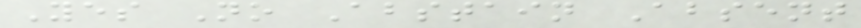Yes No Abstain Absent
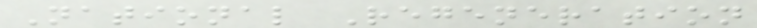National Regeneration
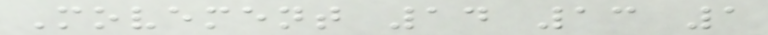Movement 14 13 1
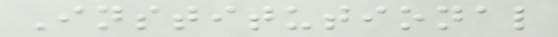Institutional
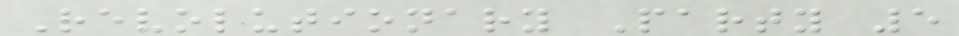Revolutionary Party 5
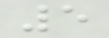5
